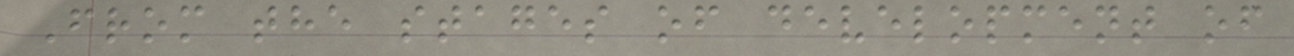From the stages of development of
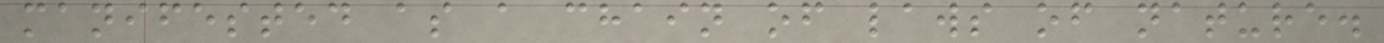manifested as a chain of laws of nature.
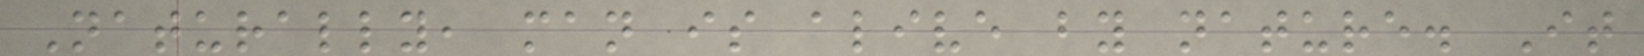Naturally, man is alive by nature. It
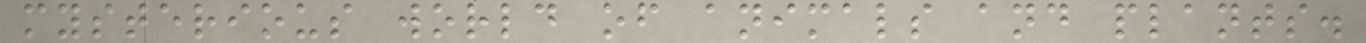mysterious world of animals and plants.
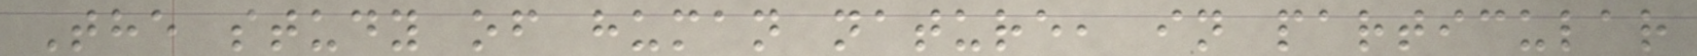The study of human nature, in particular
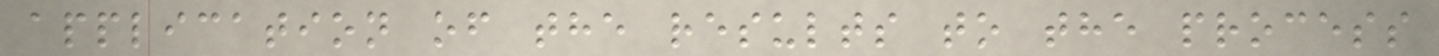application of the results to the process
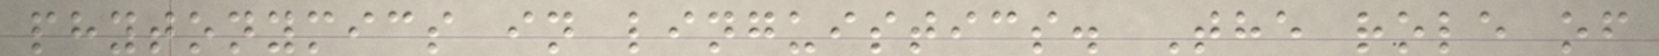phytonymics in linguistics. The role of
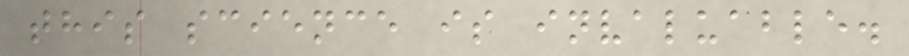this science is invaluable.
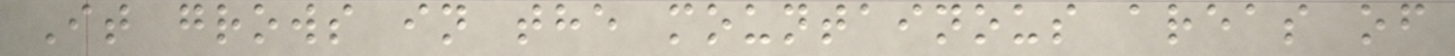It grows in the mountainous areas of
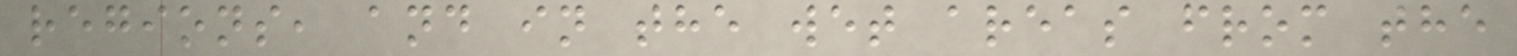regions, and in the wet areas from the
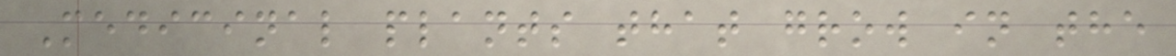Medicinal plants that grow in the
